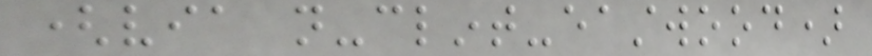(via not-clint-eastwood)
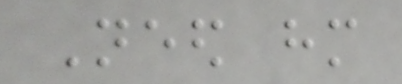Need him
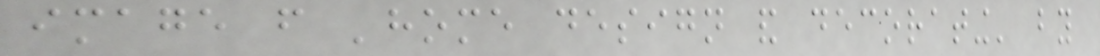image from 'home design and decorating' by
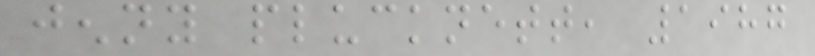jenny plucknett, 1987
